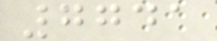7741
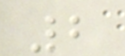2
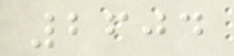2604
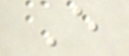E
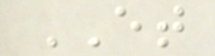ET
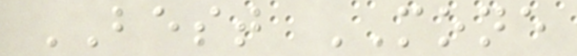BEST MONE
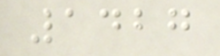1427
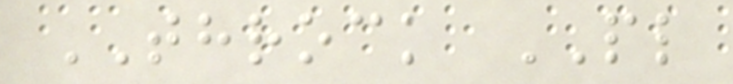THROCK PL
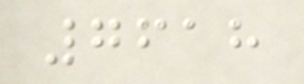7618
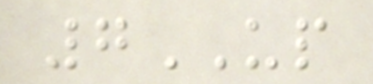7UP
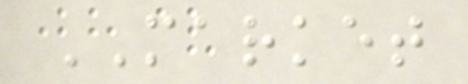MARKET
